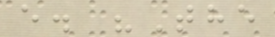e. "The
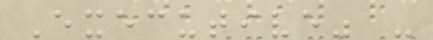Executive" -
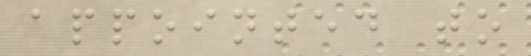appointed to
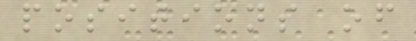positions of
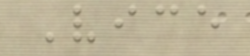Vice
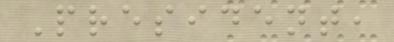President,
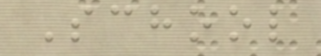School
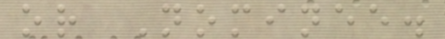or Nominee.
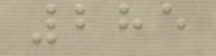285
